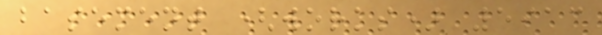basement (works) 5913
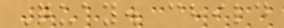Quay. child
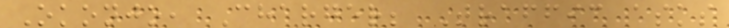Okonjo, Charger; Traffic asks
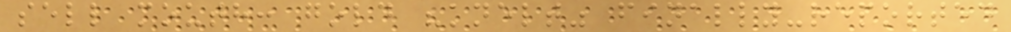sell mouth: gold "knelt" finally-reported
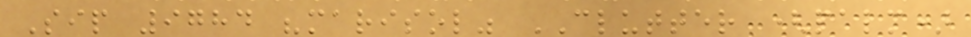Sip 9784 "marisol" CLUTTER (palm)
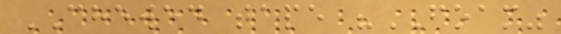CHEWED tape "FOAM"
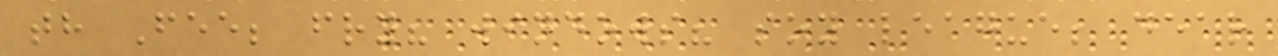th Fee; fry? windows? soy league; dear
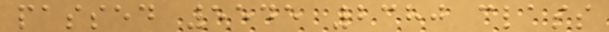passed 5545 2380 class
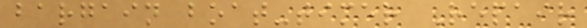bargain boat-timer Repair
